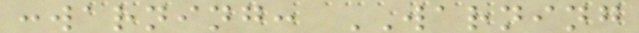:warning: WARNING
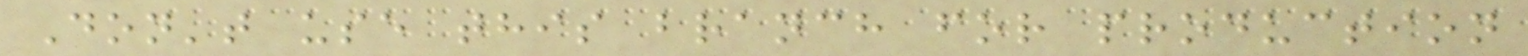Don't use this branch for production
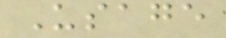Usage
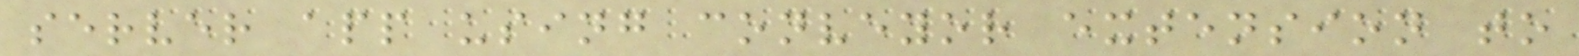server app using conveyor extension to
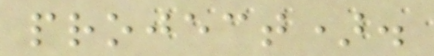project).
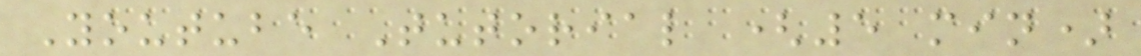Youtube Tutorial (5 min)
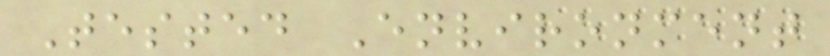Tested Environment
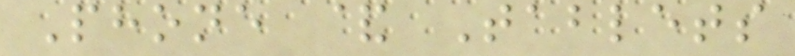Phone & Tablets
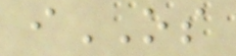iOS
